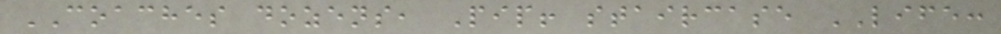COACHES dozens, Pip! staircase LIFE:
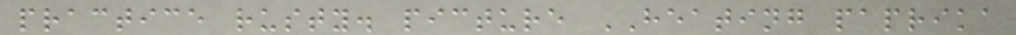practice rusty. picture HEATING paprika
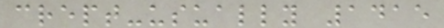crept-usually 1415
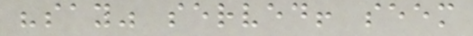"say" served! seem
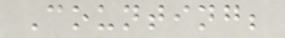Counting;
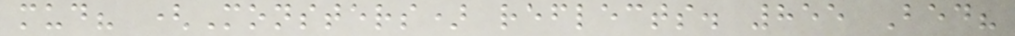mud? (Monsters) reflects. 855 Bed?
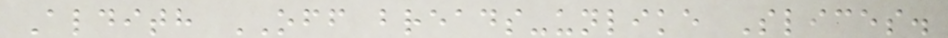Aldith OFF breads-unlike Slices.
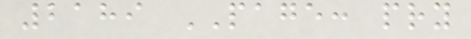2189 PAGE: pry
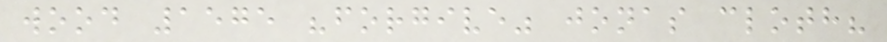wood 1575 "forgive" jonas cloth?
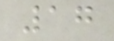17
